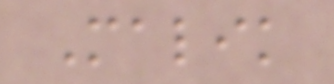Malik
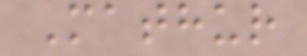Mathur
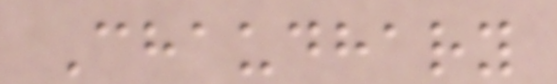Chaudhary
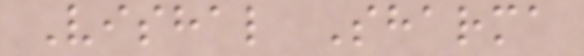Vishal Sharma
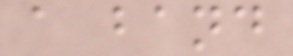a band
